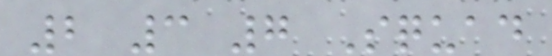2 3 7 Squad
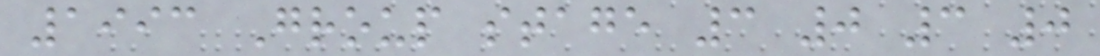1993 Group stage 3 0 3 0
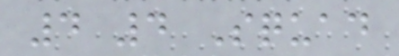4 4 Squad
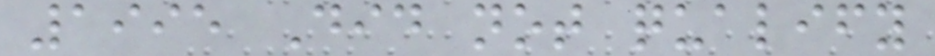1995 Did not qualify
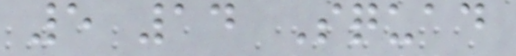5 14 Squad
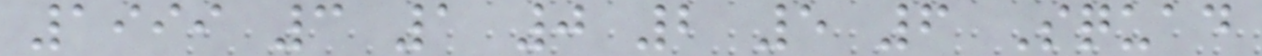1999 3 1 0 2 5 6 Squad
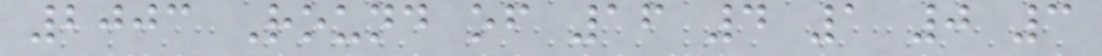2003 Round of 16 4 1 0 3
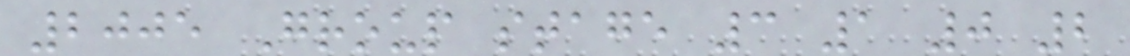2005 Group stage 3 1 0 2
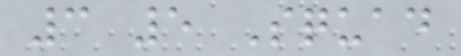3 5 Squad
